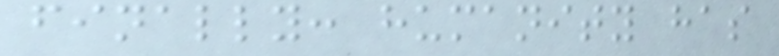finally: humanity has
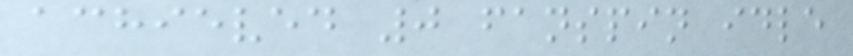achieved 0 fanspin idle
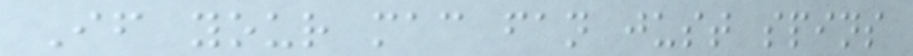If your mac fan just spins
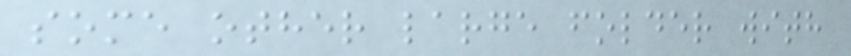some other large folder with
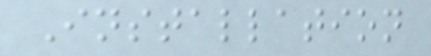Installation
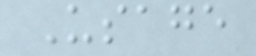Usage
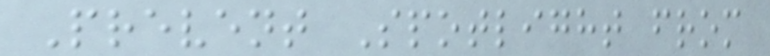Prevent Spotlight from
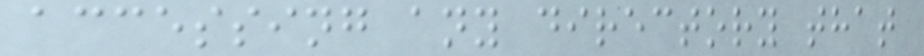accessing any directory that
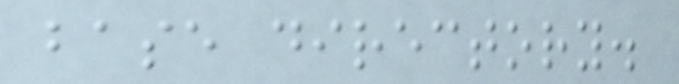base directory.
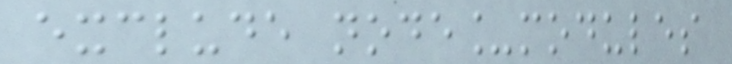exclude node_modules
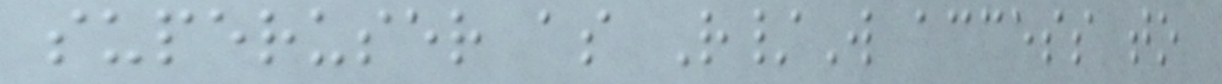superuser as R/W access to
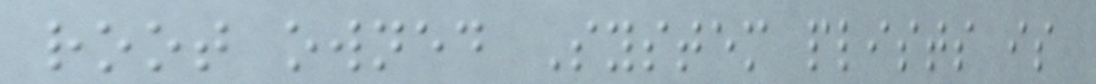root owned System plists is
